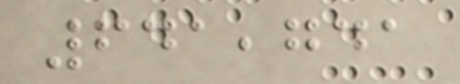641,741
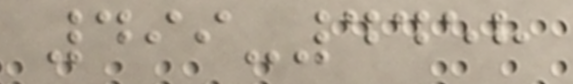499-4458
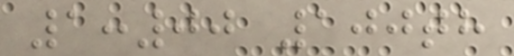1:00 100th
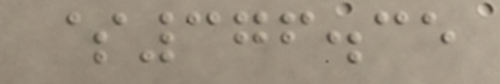$376.35
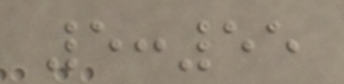5:55
